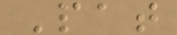Pat
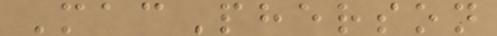MacPherson
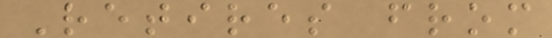Retires from
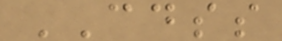CDSS
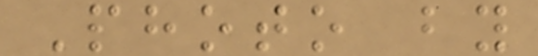Photo by
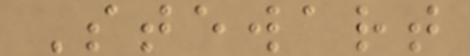Stewart
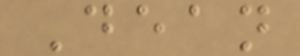Dean
